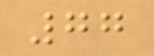77
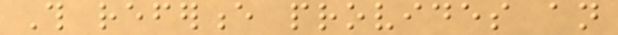This reference provides an
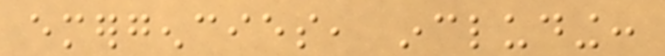emergencies, including:
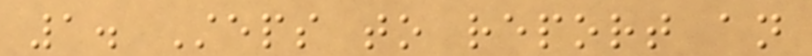1. Steps to report an
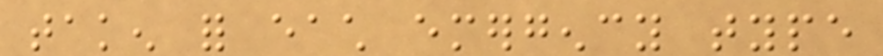taken for each emergency type
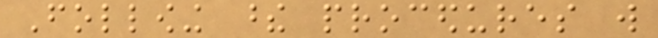Following these procedures will
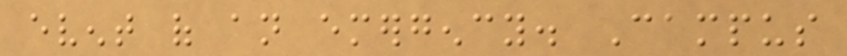event of an emergency. Campus
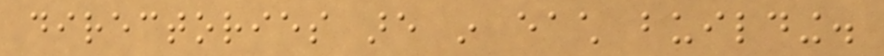directories are in each building.
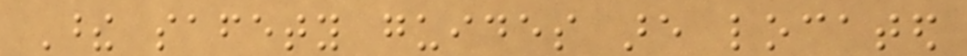These safety guides are located
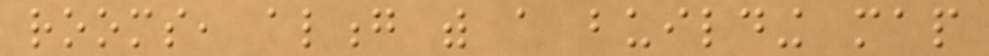rooms, along with a building map
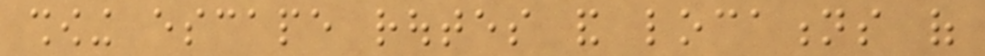showing escape routes and locations of
